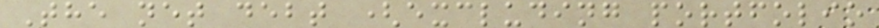The net debt (excluding portfolio
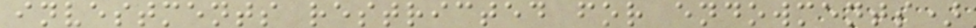investments restricted for endowments)
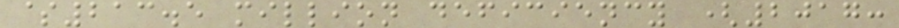$213.5 million deficiency (2017:
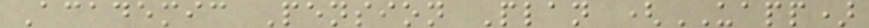Academic Pension Plan (UAPP)
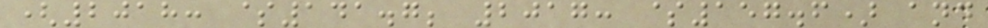(2018: $141.7; 2017: $157.6) and
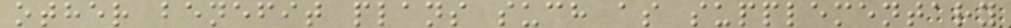other benefit plans such as supplementary
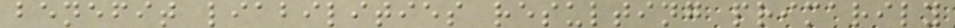benefit liabilities resulting primarily
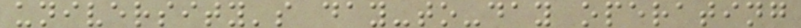university's day-to-day operating
